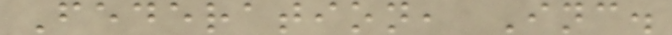Federation, Inc.
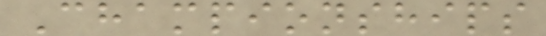Championships
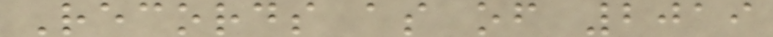Records as of 2019
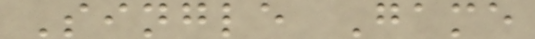Single Game
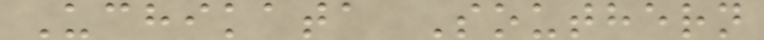Uchikata Southern
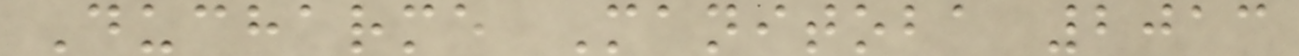Ducharme Manitoba 2013
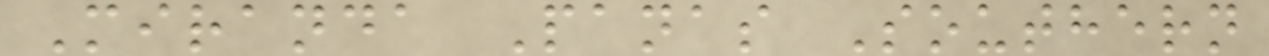Miranda Panas Southern
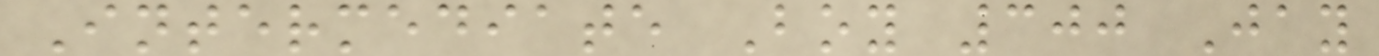Intermediate Boy 300 Jay
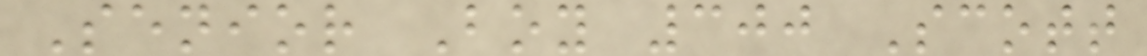Senior Boy 300 Scott
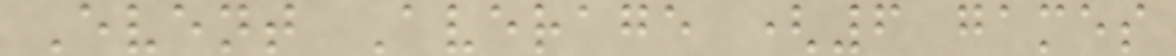Event Average (6 games
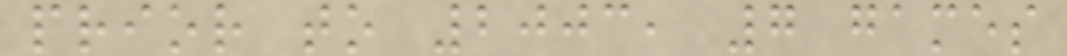prior to 2003, 7 games
